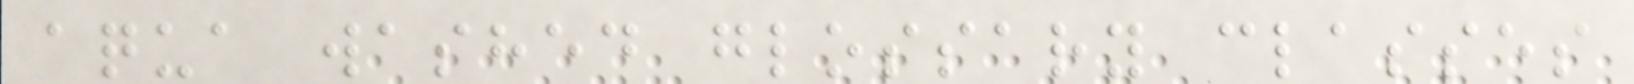aqua washed glossary classes
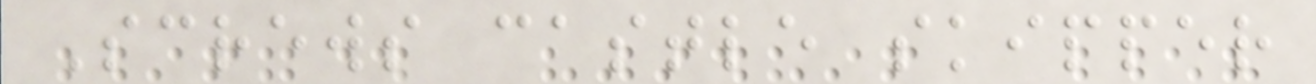Screws castle skipper
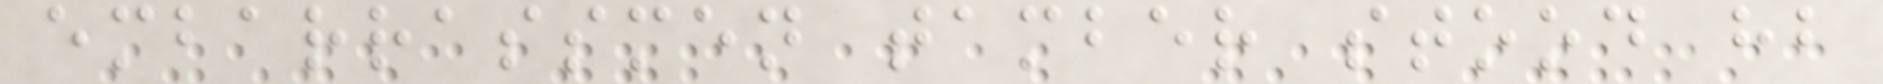embarrassmen tamber stood hb
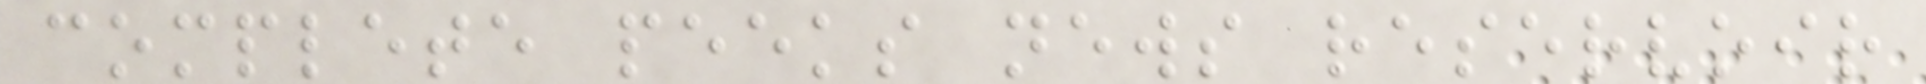complete peeks news reservoir
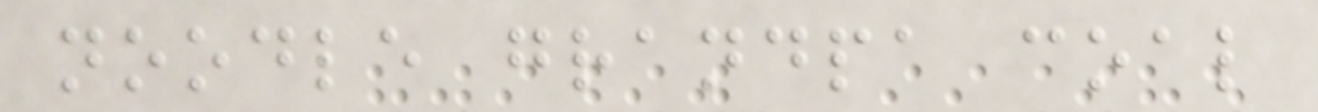noodle grandpa coal
